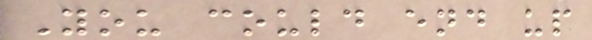You could end up
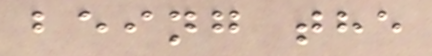being the
